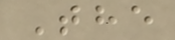The
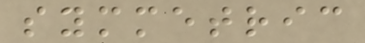symmetric
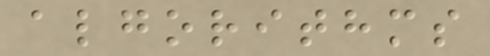algorithms
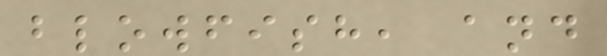blowfish, and
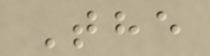The
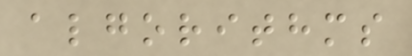algorithms
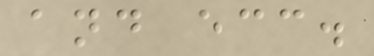and ecc.
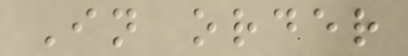In order
